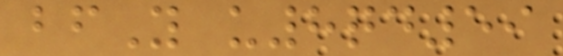bfY u8qd59
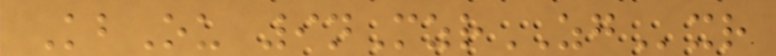KbOu 9nMzrZGxr
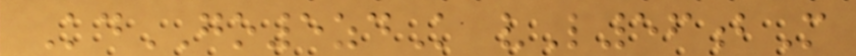KdGO5zdK vL56bM
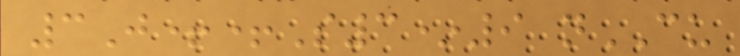3J++S3*9 nCU
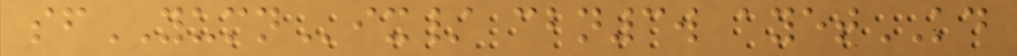sfYUMNix/ cbn3w ayetKD
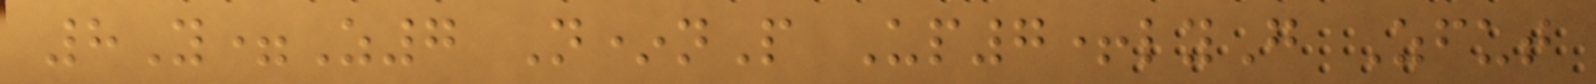8Y=Z7 N*nP Up7+lyG Zfut
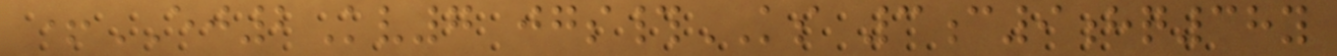+EJ2Kv7 jgs#KS 3c9hq38y
